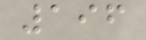196
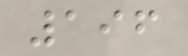196
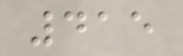415
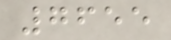7655
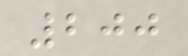200
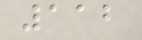112
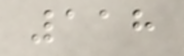118
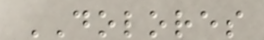DOLORES
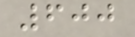600
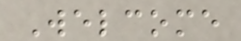Welcome
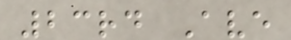23rd Ave
